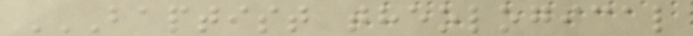BAPTIST THEOLOGICAL
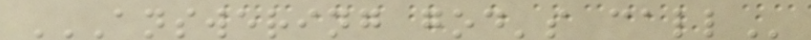ANSWERING GOD'S CALL
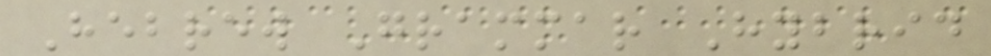Hebrew Grammar Hybrid
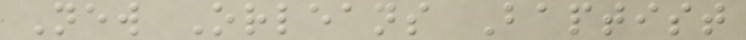New Orleans Baptist
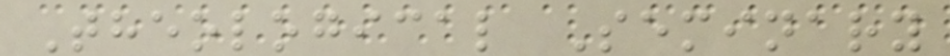Theological Seminary
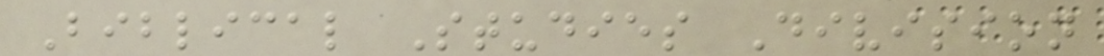Biblical Studies Division
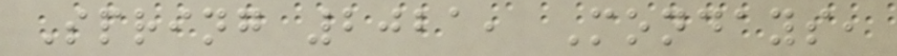Spring 2021, Mondays,
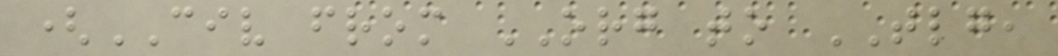(CIV from ORG to TLG,
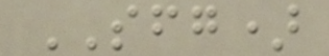SFG)
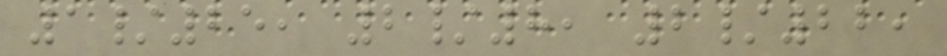1/25, 2/8, 2/22,
